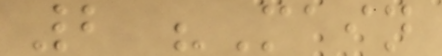2 "Main
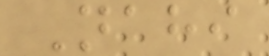Nahi
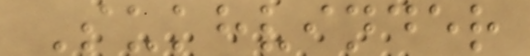Sukhvinder
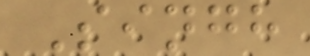Singh
